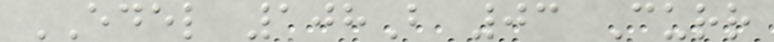EDEL 108B 03 Curr
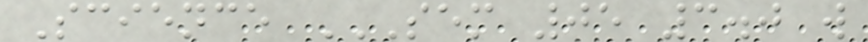Science SEM 05 3.0 W
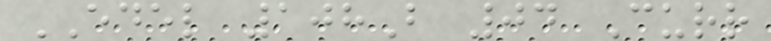EDEL 108B 04 Curr
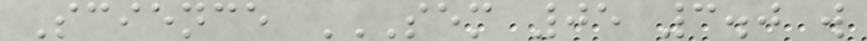Science SEM 05 3.0 W
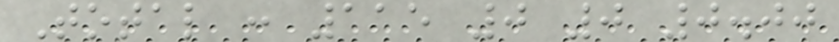Total : 115 0 0 0.00
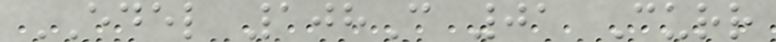EDEL 108C 01 Curr
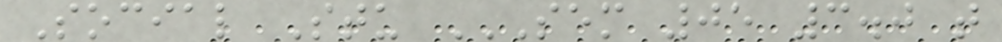Social Stu SEM 05 3.0 T
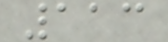113
